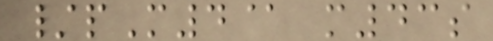/pM4@ m43s
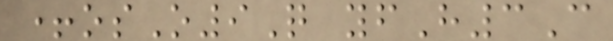+osO9Q yfH3C
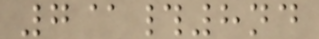7@#8nd
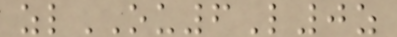zlOU6L0z
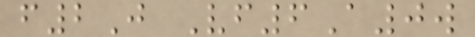f2J Vf6A0w
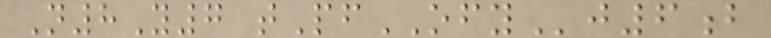N8Y7 tPfOFYj6b
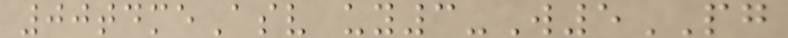00tdmeAsv uy3-W5PG
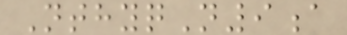NthyqN9a
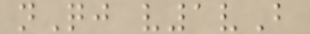nQj v1vB
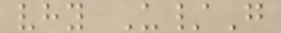vhy U/G
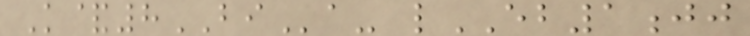K&8BIa- lEB1jj
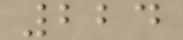224
